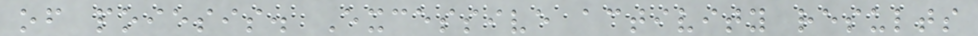of poiesis. Excessive activity results
